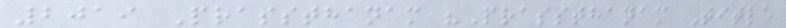2019 Prassthanam "Prassthanam Title
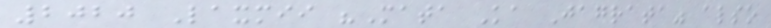2020 Laxmii "Mata Ka Jagrata" also
